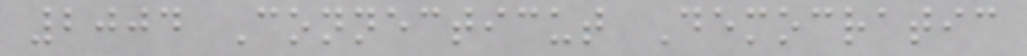2004 Connecticut Democratic
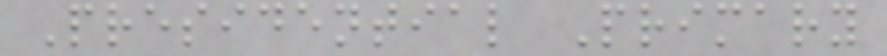Presidential Primary
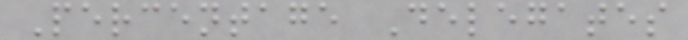Percentage Delegates
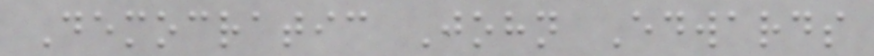Democratic John Edwards
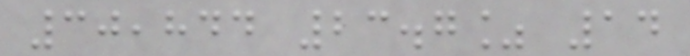30,844 23.7% 14
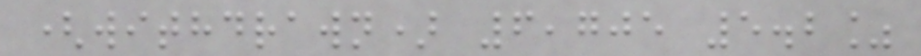(withdrawn) 6,705 5.2%
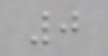0
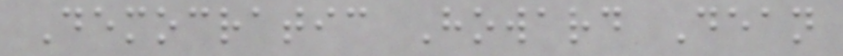Democratic Howard Dean
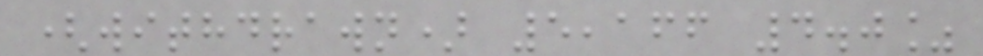(withdrawn) 5,166 4.0%
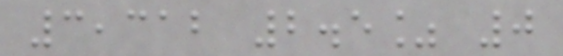3,312 2.5% 0
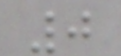0
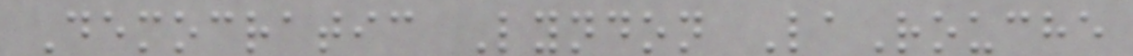Democratic Lyndon LaRouche
